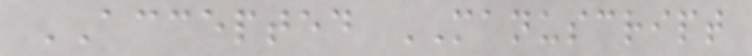ACCEPTED MANUSCRIPT
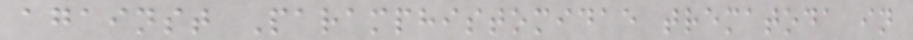against Paramphistomidae trematoda in
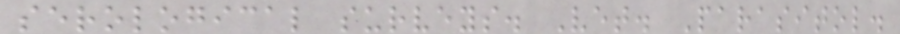serological surveys. Vet. Parasitol.
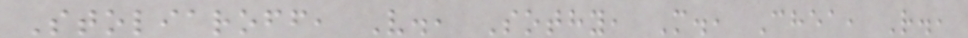Stoliaroff, V., Sothy, M., Chea, R.,
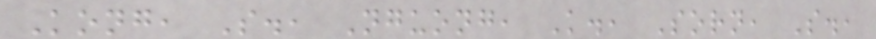Kong, S., Nguong, K., Sorn, S.,
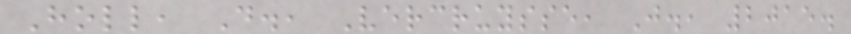Holl, D., Vercruysse, J., 2015.
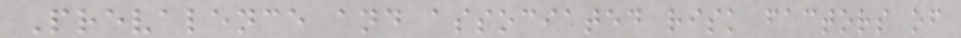Prevalence and associated risk factors of
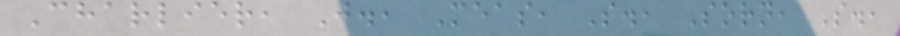Charlier, J., Meas, S., Sorn, S.,
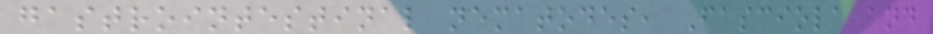gastrointestinal nematodes, Fasciola and
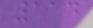114
